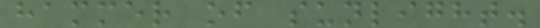hammer of sunlight.
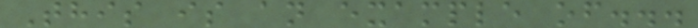This is an example of...
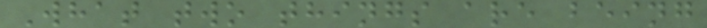What two things are being
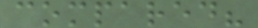compared?
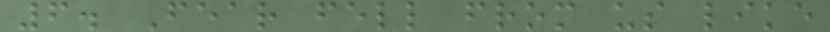6. Fear fell from us like
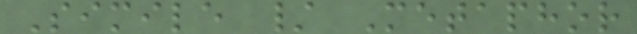Simile / Metaphor
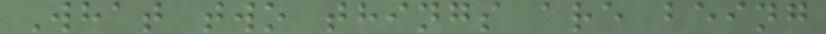What two things are being
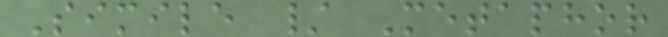Simile / Metaphor
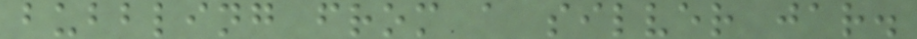bubbling from a silver jar.
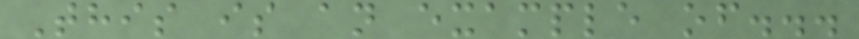This is an example of...
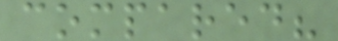compared?
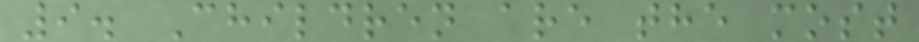9. Children are the most
